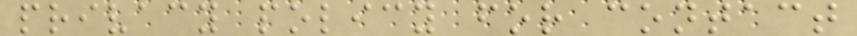privacy policy for contact
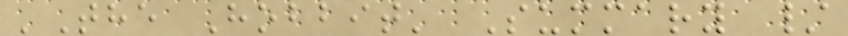'The Hobbit' Summary /
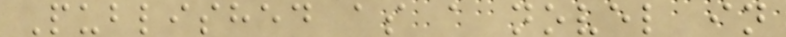Published as a novel in
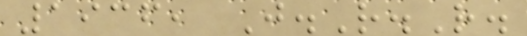1936, J.R.R.
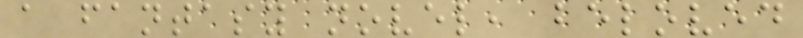a fantasy novel, beloved
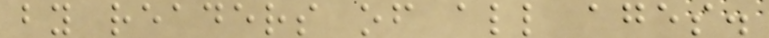by readers of all ages.
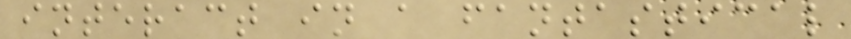interact in a fantastical
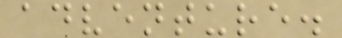adventure.
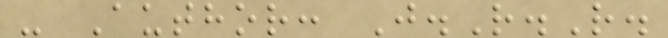- Author: J.R.R.
